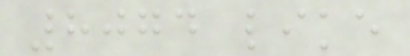8074 like
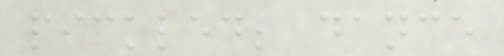pickled; dance
